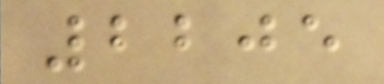2205
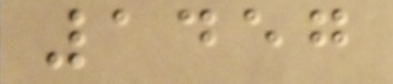1457
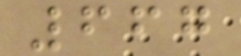667
